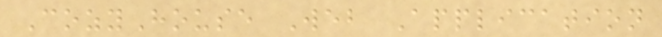CozyHouse Web Application
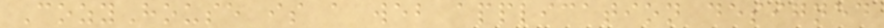CozyHouse is a web application designed
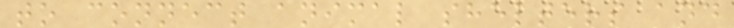to connect animal shelters and
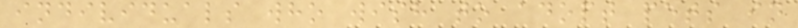individuals who wish to adopt pets in
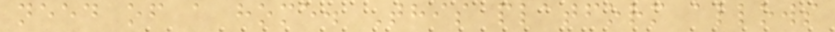need of a home. This platform allows
